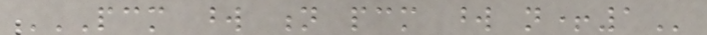PCM WORD N PCM WORD N+1
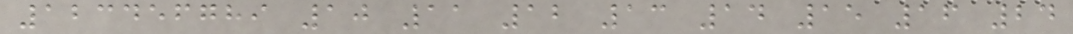123456789 10 11 12 13 14 15 16 24
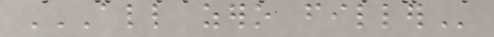ALL ZERO FILLER
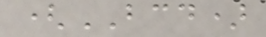(BCD)
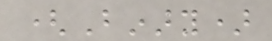(Binary)
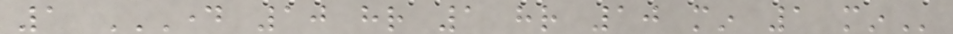1 DAY 10 HR 1 HR 10 MIN 1 MIN
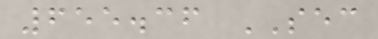655.36 SEC
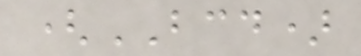(BCD)
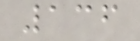136
